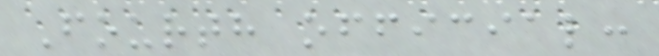Fourth official:
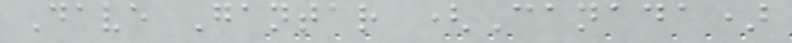Dave Gantar (Canada)
